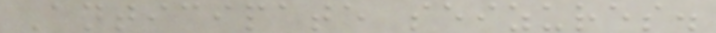Anticipate seizures.
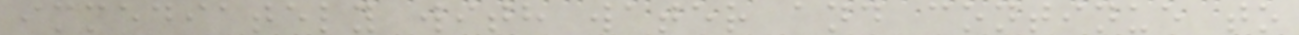immediately with water and continue to
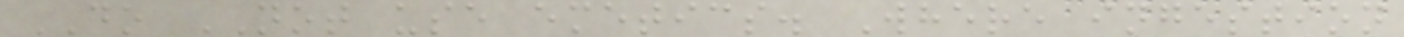DO NOT use emetics. Where ingestion
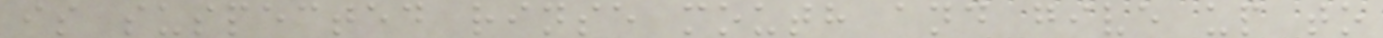is suspected rinse mouth and give up to
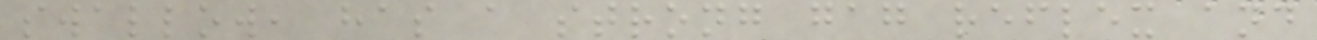swallow, has a strong gag reflex and
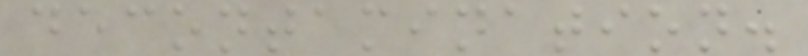decontamination.
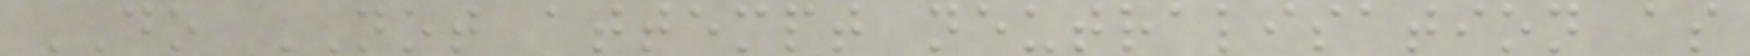DO NOT attempt neutralisation as
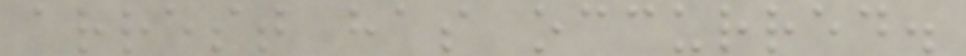arrest has occurred.
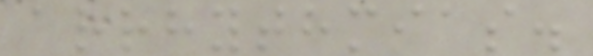arrhythmias.
